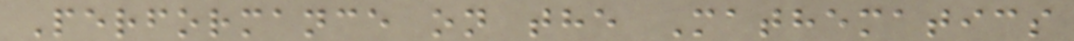Performance on the Mathematics
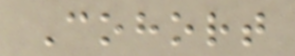Cohort
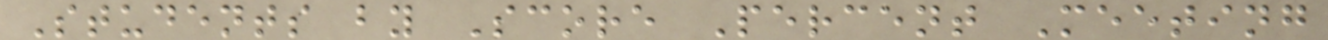Students by Score Percent Meeting
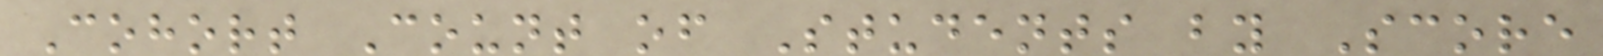Cohort Count of Students by Score
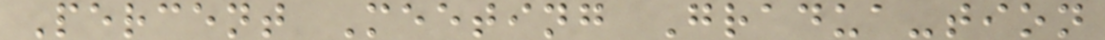Percent Meeting Gradua-tion
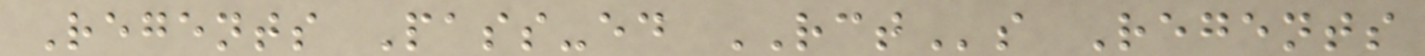Regents Pass-ed RCTs Regents
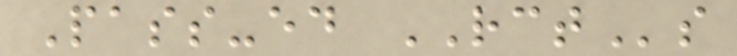Pass-ed RCTs
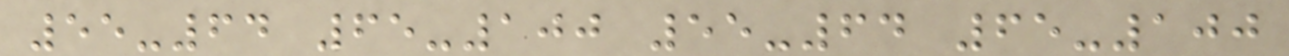55-64 65-100 55-64 65-100
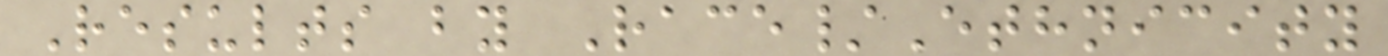Results by Race/Ethnicity
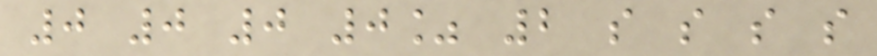0 0 0 0% 2 s s s s
